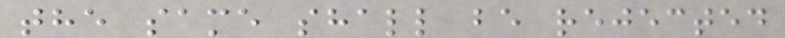the same shall be rejected
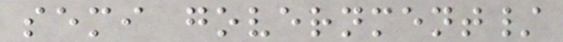semi government/
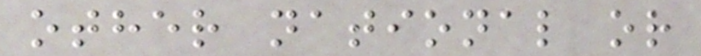other national or
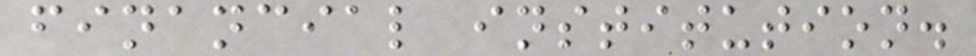financial institution.
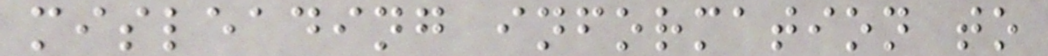misleading information to
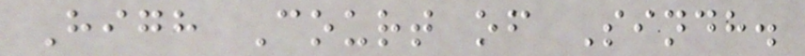High Court of Sindh.
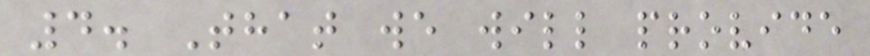4. That we will provide
